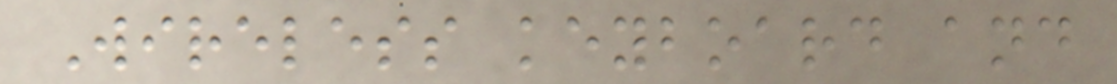Wireless keyboard and
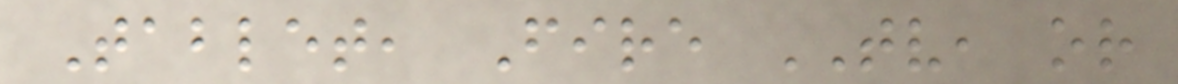Tablet, Fire TV, or
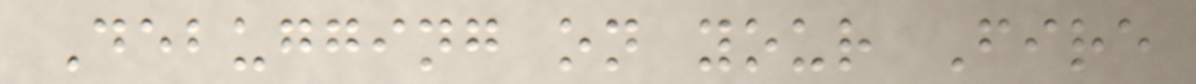Debugging on your Fire
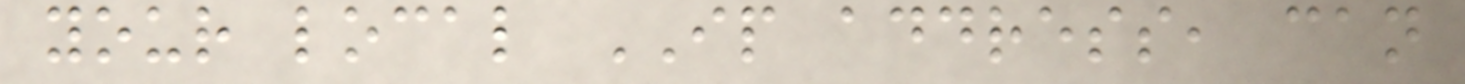your local IP address, can
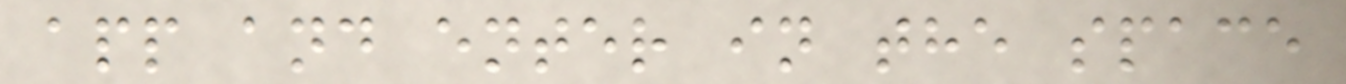app and enter in the space
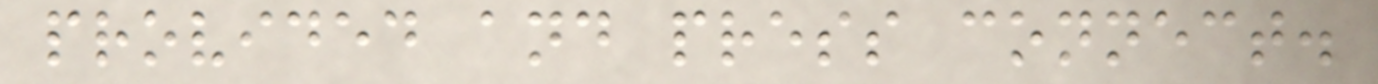provided and press connect.
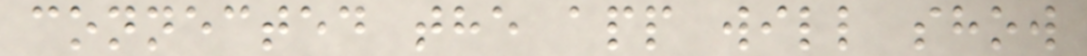connected the app will show
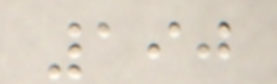190
